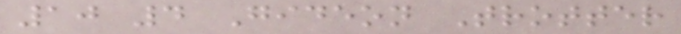10 4 Gideon Trotter
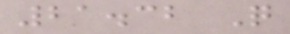21.32 Q
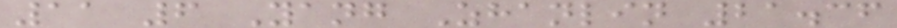11 6 Yang Zhanlin 21.36
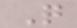Q
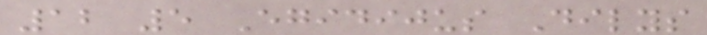12 5 Egidijus Dilys
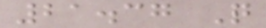21.37 Q
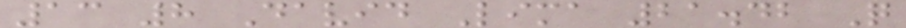13 8 David Lima 21.42 Q
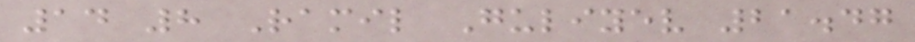14 8 Ramil Guliyev 21.47
